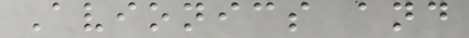Avionics and
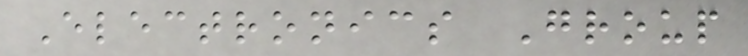Electronics Group
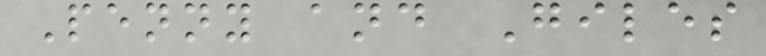Penny and Giles
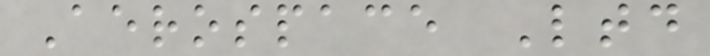Aerospace Ltd
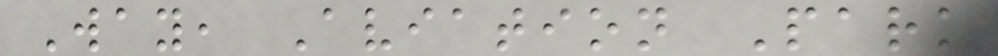Way, Aviation Park
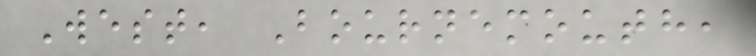West, Bournemouth,
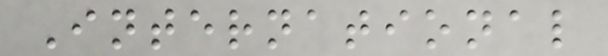International
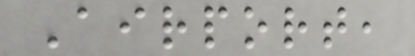Airport,
